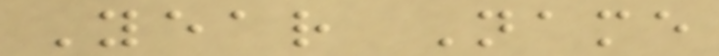Year Name
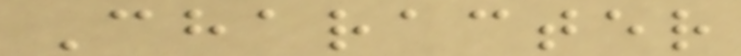Character
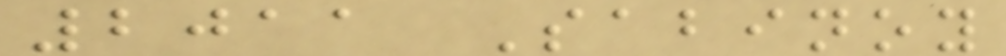2011 Sabinoy
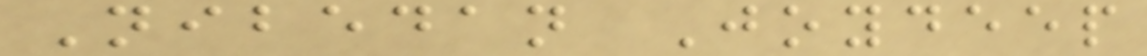Nibedan Joydeep
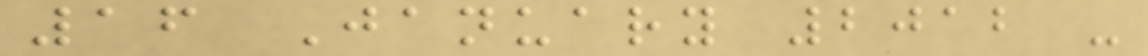16 January 2012 -
